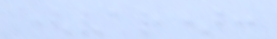(var):
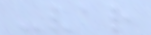-var
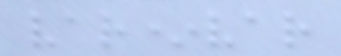var*var
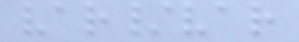var/var
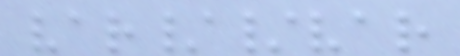var//var
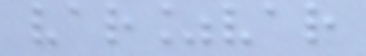var%var
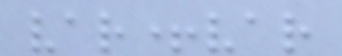var+var
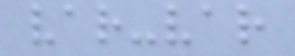var-var
